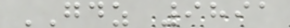GDZ 9891
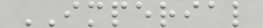IMPERIAL
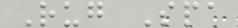Rug Spa
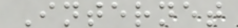Internet
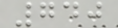740
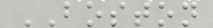BOSTON
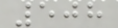508
